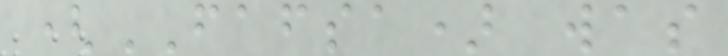(FAFSA) was
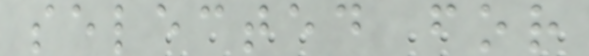selected for
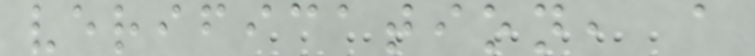verification, a
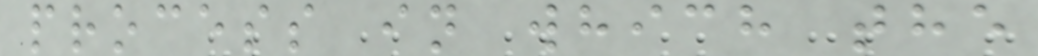process in which the
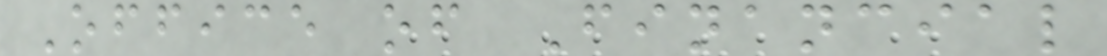Office of Financial
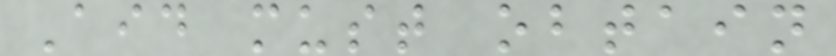Aid must obtain
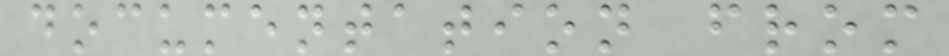documentation from
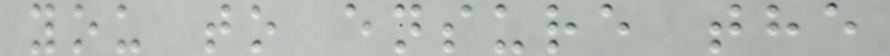you to ensure the
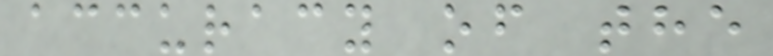accuracy of the
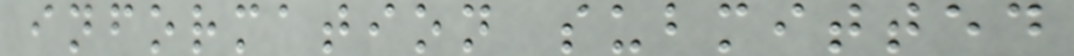information submitted
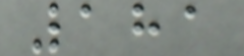181
